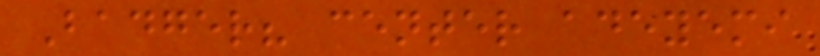Badger? center adeyemi
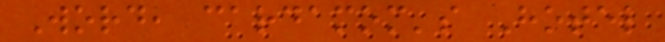Word, cardamom's Hotel
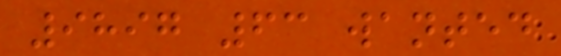9897 63 wanted
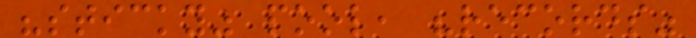"sticky" pool, "records"
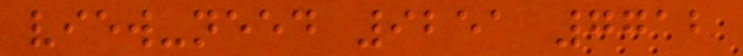view-need 9251 7712
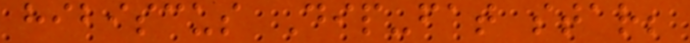hibiscus Dip-fat star;
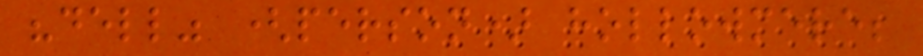"dell" (person) hollowmere;
